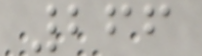266
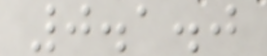0.1.0
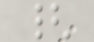{
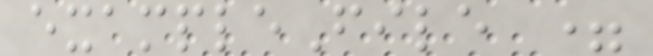exampleFile =
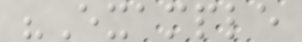"Example
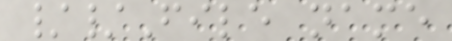//File name
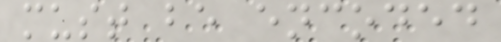must be encoded
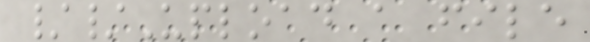//Upload a file
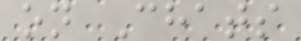on Chats
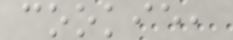cookie,
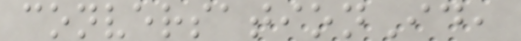conversationId,
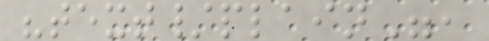"text/plain",
